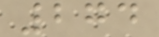274
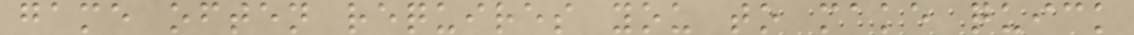game often requires you to make quick
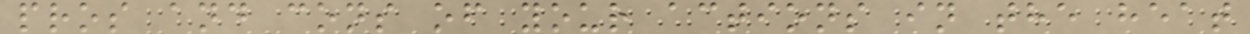pros and cons of your actions in the heat
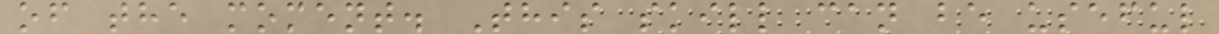of the moment. This skill can be useful
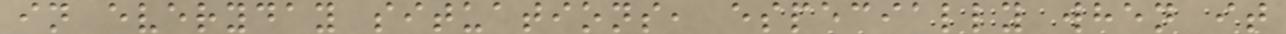in everyday situations, especially when it
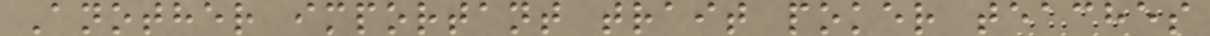Another important trait poker teaches
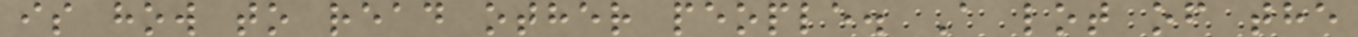is how to read other people. A lot of the
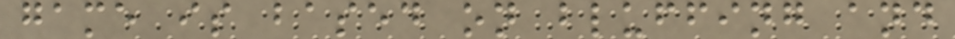game is based on bluffing and
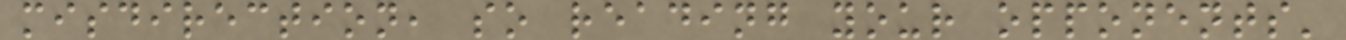misdirection, so reading your opponents'
